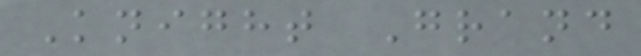Knight Grand
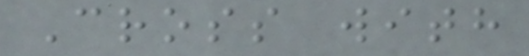Cross with
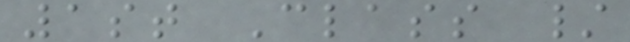1st Class /
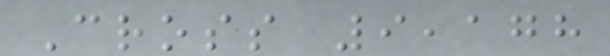Cross 9,178
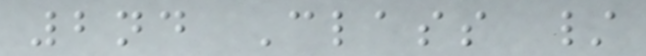2nd Class /
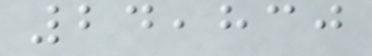24,830
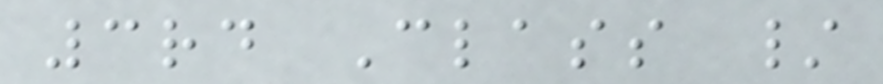3rd Class /
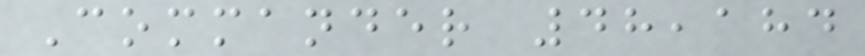Commander 48,184
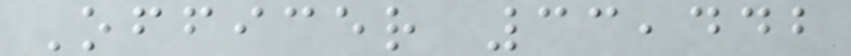Officer 33,442
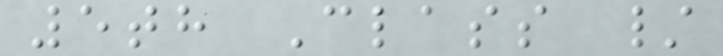5th Class /
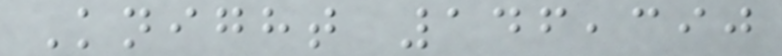Knight 146,390
